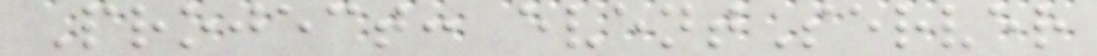Project: eventServer
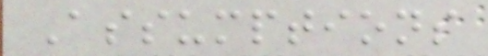Assumptions
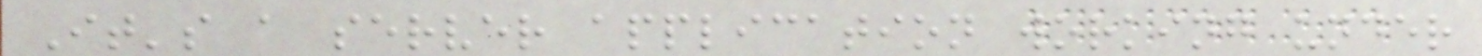It's a server application working under
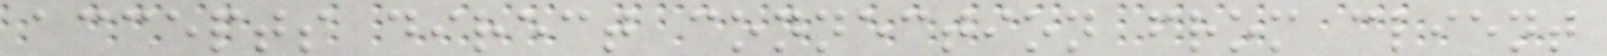accepts direct connection from client
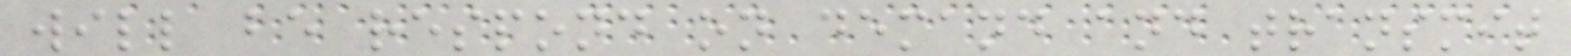will be respond on demand and transmit
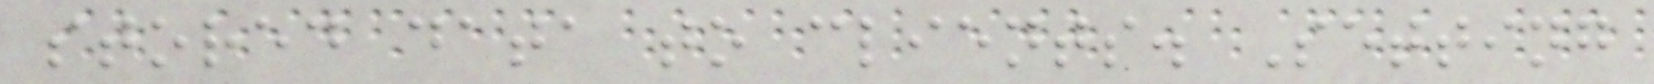stored data to clients. Setting
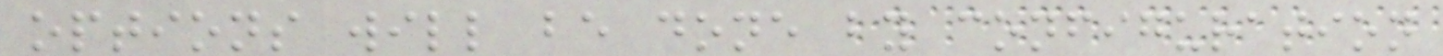options will be done by configuration
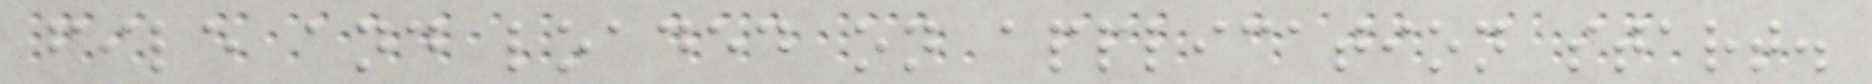file and loaded on application start.
